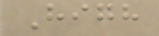High
